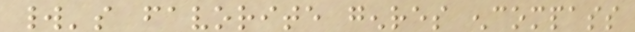world's favorite genres encompass
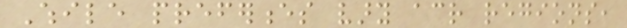While preferences vary across regions,
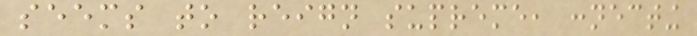seems to reign supreme, connecting
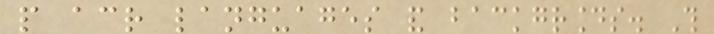people across languages and backgrounds. This
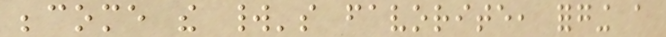become the world's favorite, forging a
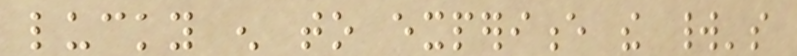lucky enough to experience the world's
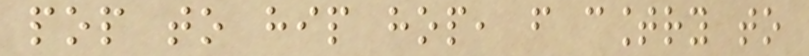pop to hip hop, from country to
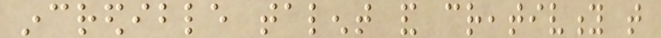incredible talent and creativity that
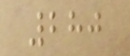280
